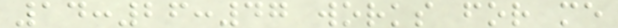14:26:47 works for me
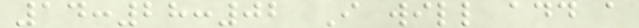14:28:02 I will add a
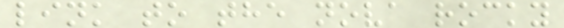link to the nova rocky
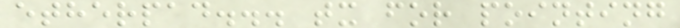etherpad... tx for pointing
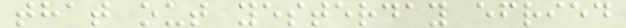that out yesterday efried
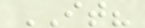IT?
